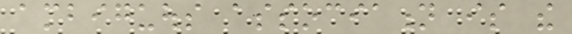ambiguous association is the
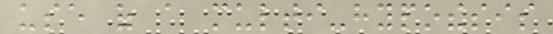use of a multi-hypothesis
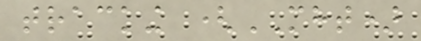tracking (MHT)
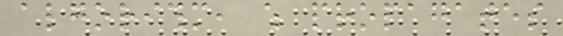algorithm, which propagates
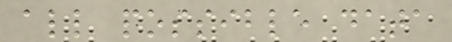all possible data
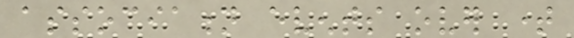association events over time
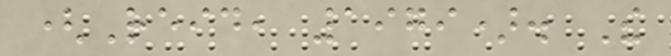(Reid, 1979). The
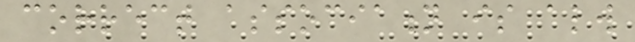correct association is always
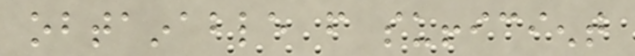obtainable from sufficient
